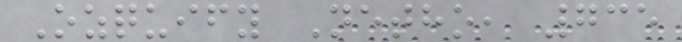Ozquify Netho, 735
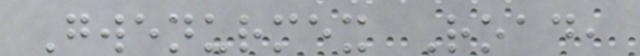Gwenurmex Road,
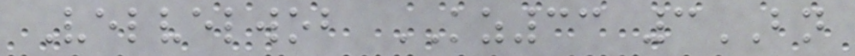Velvelwob KZ33 3BN
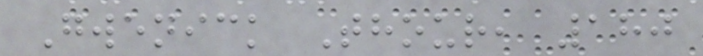Gwenick Thour, 180
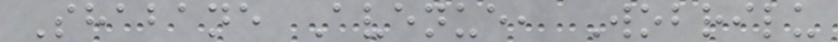Shabane Avenue, Wobrilu
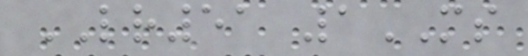LR51 1MS
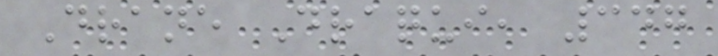Drane Draqui, 347
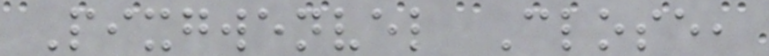Pixgwenvel Close,
